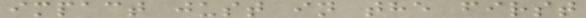impact just in the first
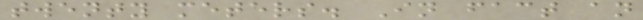twenty meters. In fact an
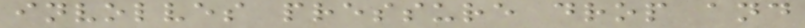involves pressure drop and
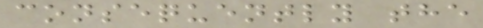consequently the
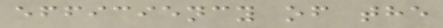efficiency of the
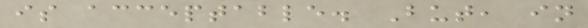is acceptable. But, in
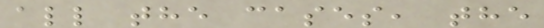all the cases, the
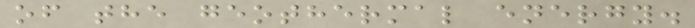of the geothermal energy.
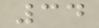34
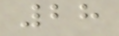28
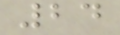24
